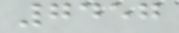7457
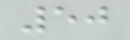50
